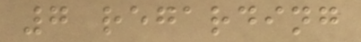7 regarding
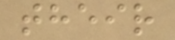their
